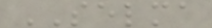SELMA
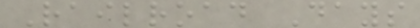Railroad Days
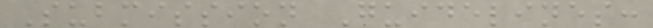Submission Guidelines:
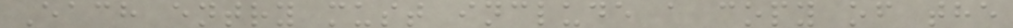Each entry must include a copy of the
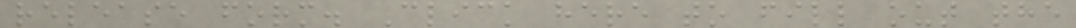release form. Click here to fill out the
